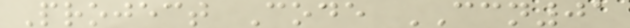Project Code CCN01
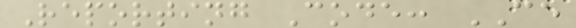Reporting Code: CE
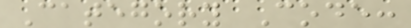Category Code:
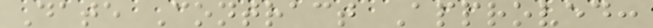Date Contract Approved:
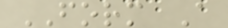FORM A
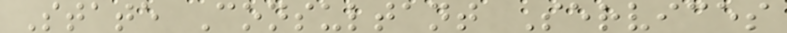State Consultant Services
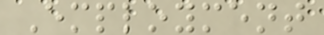Employment
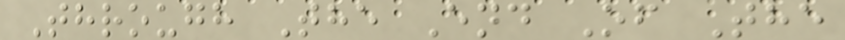Through The End Of The
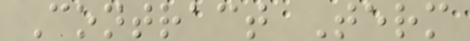Contract Term
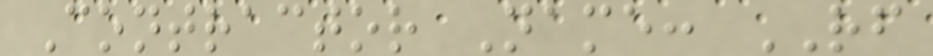Contractor Name: RF
